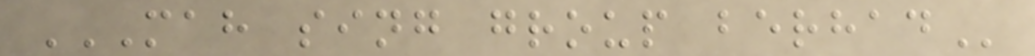MAH SING GROUP BERHAD
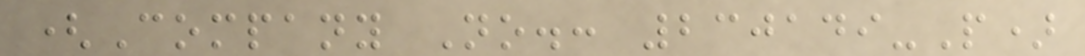(Company No.: 230149-P)
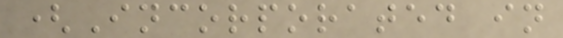(Incorporated in
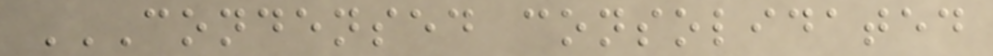CONDENSED CONSOLIDATED
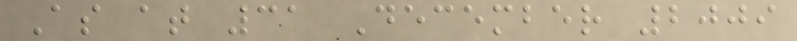As at 31 December 2009
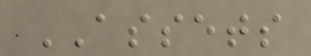ASSETS
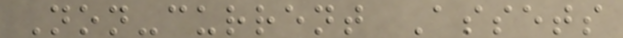Non-current Assets
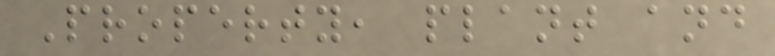Property, plant and
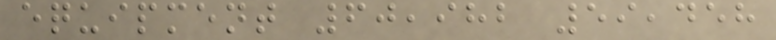equipment 60,982 59,458
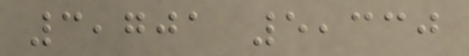3,701 5,330
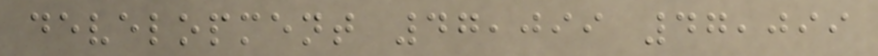development 47,099 47,099
